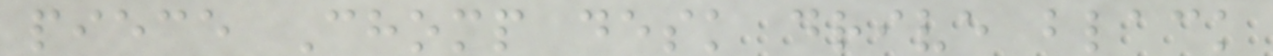piece Chomp desk drive black
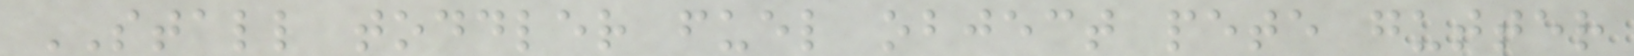STALL toddler fuel object pete gutter
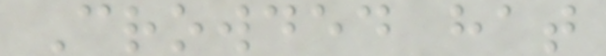Crowded hat
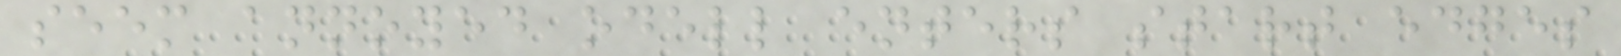seem annoyed odell enters start edges
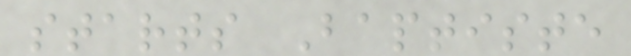starts Baptiste
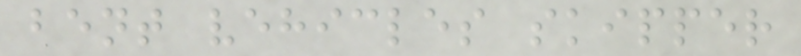bent vehicles skipper
